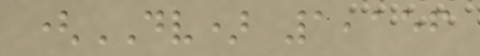(DV) 1,156
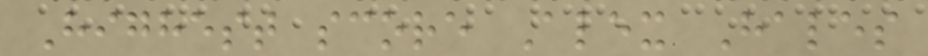Highest score Alex Hales
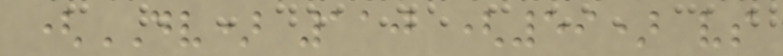(DV) 110 (59) vs
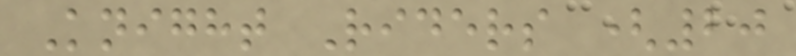Knight Riders (20
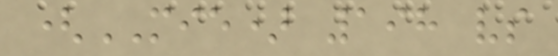(MIE) 198 vs
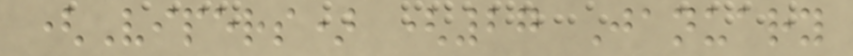(Vipers) (27 January
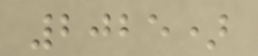2025)
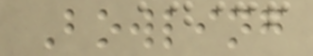Bowling
